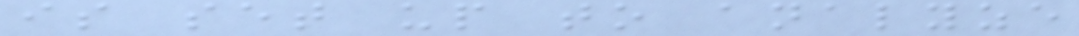is set up to analyze
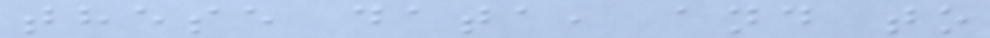these data, and to
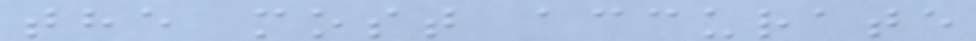the most accurate
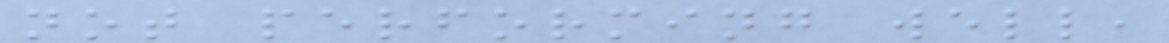not performing well,
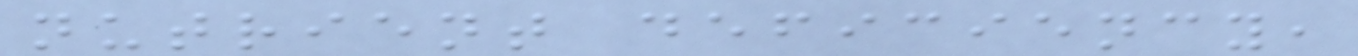nutrient deficiency,
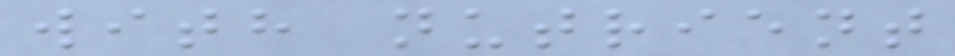with nutrient
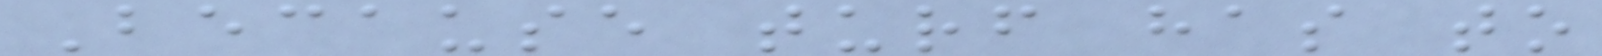Because turf has to
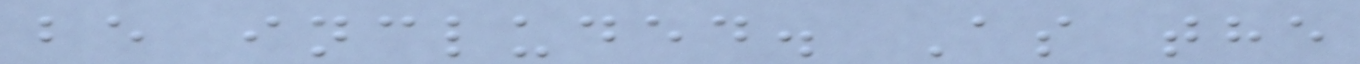be included. As the
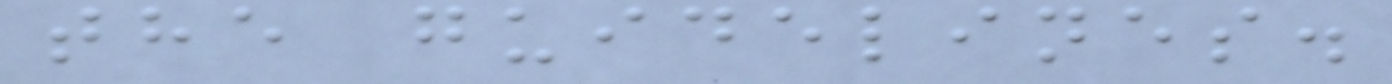the guidelines.
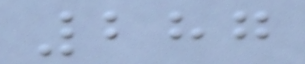287
